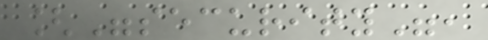["security",
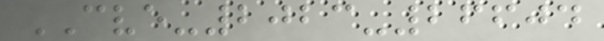CVE-2023-26604
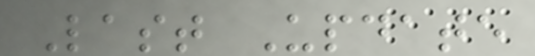Last Update
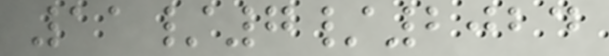11/7/2024
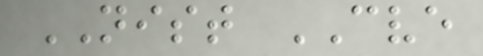NIST CVE
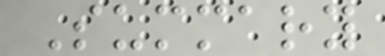Summary
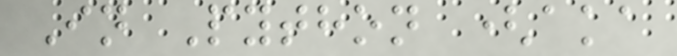In Python (aka
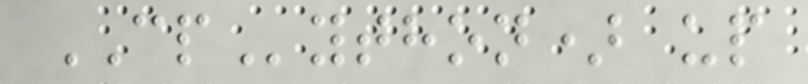CPython) up
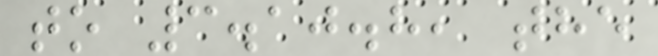to 3.10.8, the
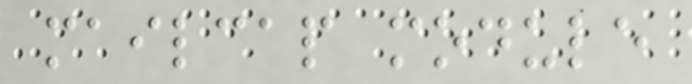mailcap module
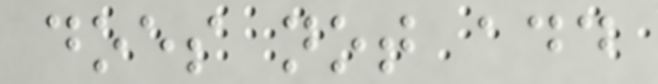does not add
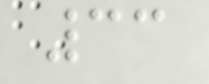33
